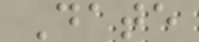Date
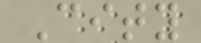City
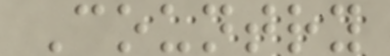Country
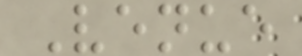Venue
